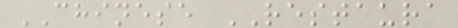CHINESE RESTAURA
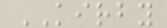KIRBY
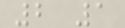2 1
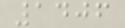1406
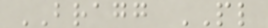BRAGG PL
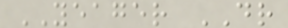YEAGER DR
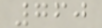760
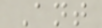Ant
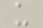u
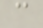c
